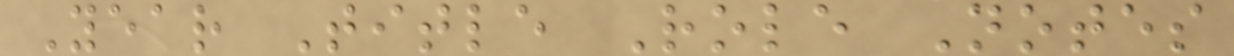Year Title Role Notes
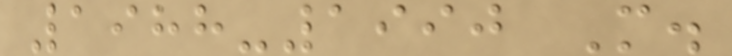1988-1990 M.
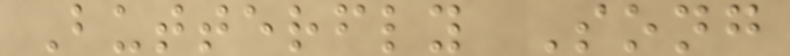Butterfly Song
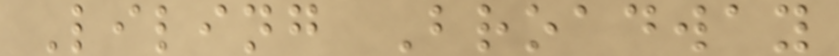Liling Broadway
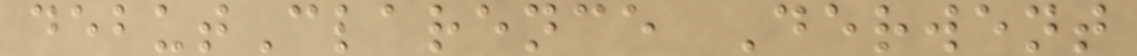debutClarence Derwent
